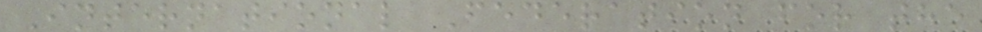International Federation for the
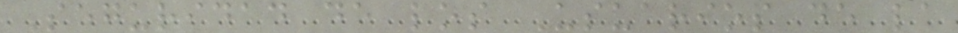Seguridad de los Usuarios de la
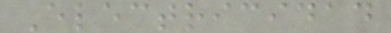Electricidad
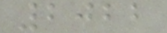2022
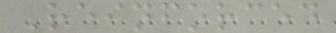Reinforced
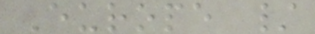Europe /
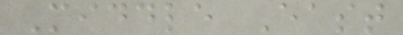Middle East
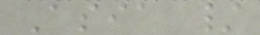Asia /
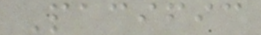Pacific
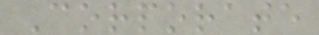Corporate
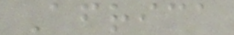Africa
